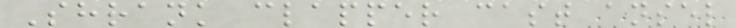Shrank clapper cast ansel
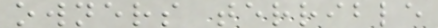owners terrible
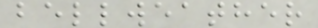bellweather
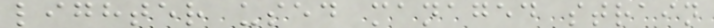lighter used managed strain
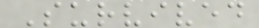Survived
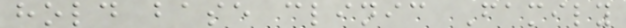hold base clinic Family
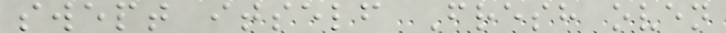swept itself Fresh oven
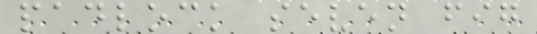padlock seven fig
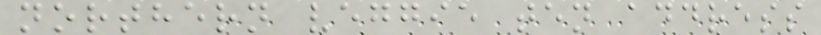northern veggie ten address
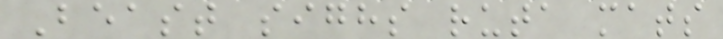Beast sighs ruta mats
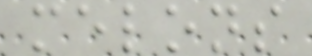melons
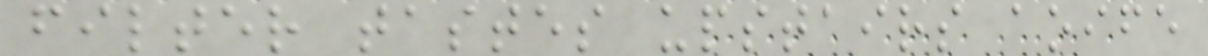filter tastes upstairs aoife
